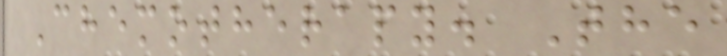Chemotherapy. The
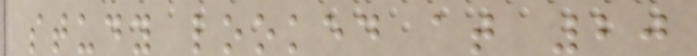study looked at 20
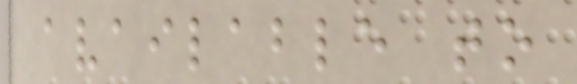available to
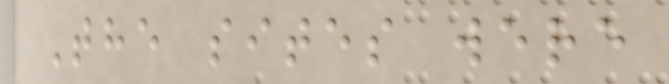The sites were
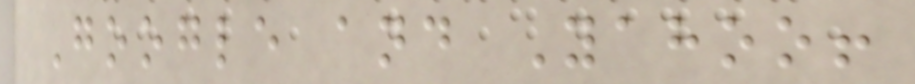Google and Yahoo!
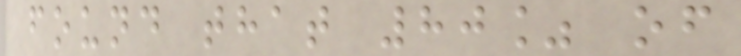found that 80% of
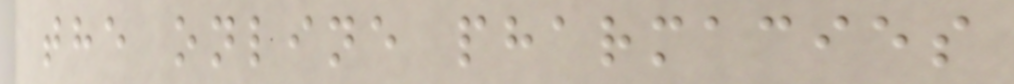the online pharmacies
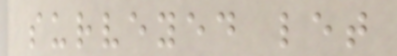surveyed let
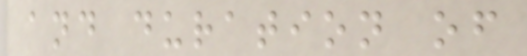and duration of
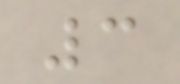3
